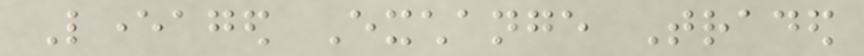Leveraged Exchange Traded
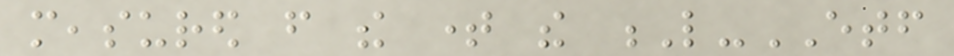measured from the time the L-ETF
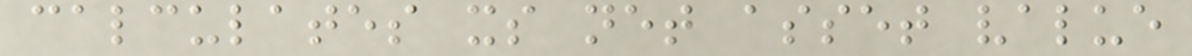calculates its net asset value
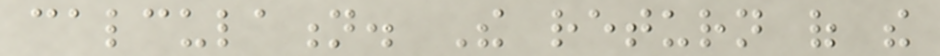calculation. The return of the
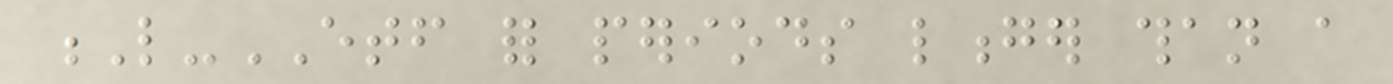L-ETF for periods longer than a
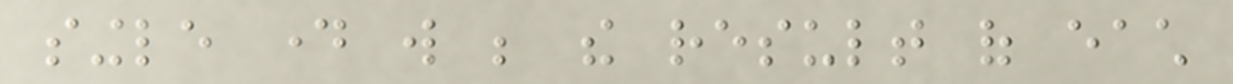single day will be the result of each
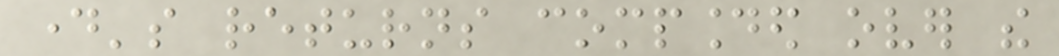day's returns compounded over the
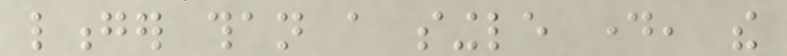longer than a single day, the
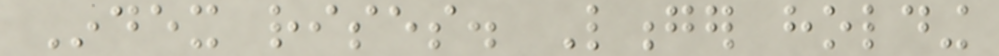Index rises. Longer holding
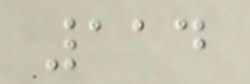114
